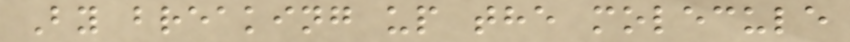By breaking up the molecule
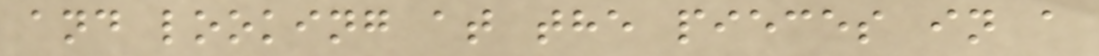and looking at the pieces in a
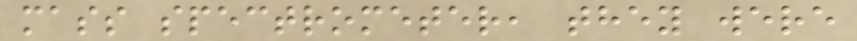mass spectrometer, they were
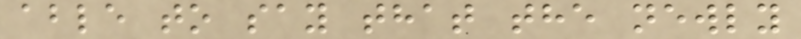able to say that the newly
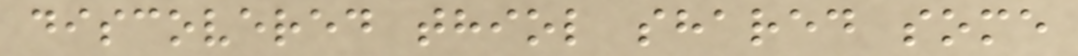discovered thiol shared some
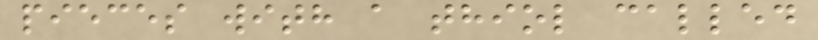pieces with a thiol called
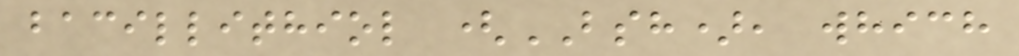bacillithiol (BSH), which
